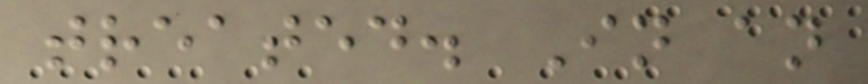treated. In an
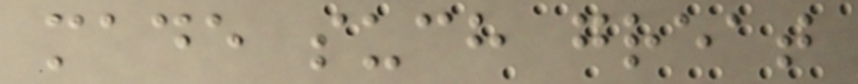made such great
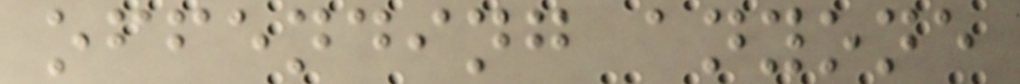offending anyone
